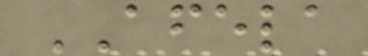AFELA
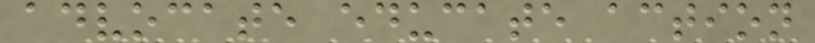advocate educate action
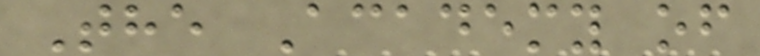The Academy of
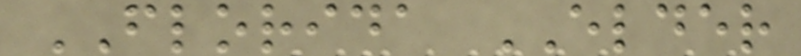FLORIDA ELDER
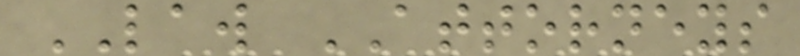LAW ATTORNEYS
